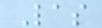Las
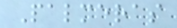Palmeras
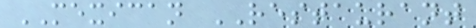MEXICAN RESTAURANT
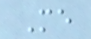Me
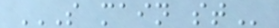S MAIN ST
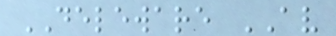DELEWARE AV
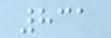831
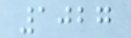1027
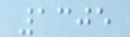1305
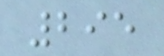295
